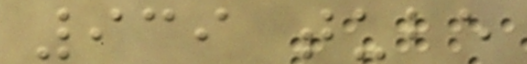939 tube
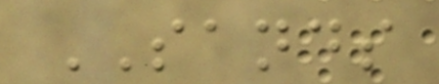SANDS
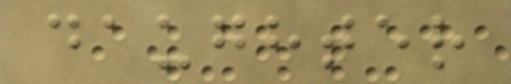daughter
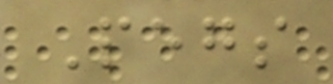Pegs
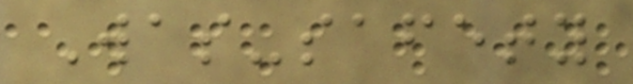Was-safety
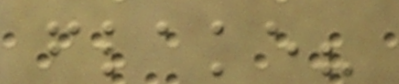flake?
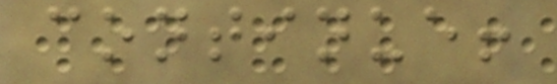continue!
